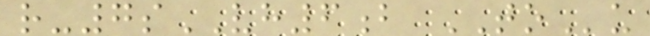r-7sVH6b TOu
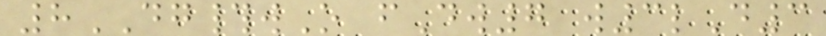8DG#wO fDw7 w3lD3
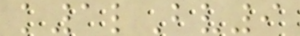k1lBv9
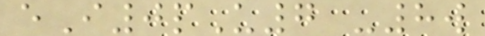eI0pU7 -8w
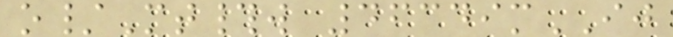o/Mt#w 46349mIJ
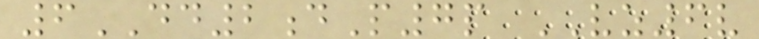6DD2dP7p VZ6v
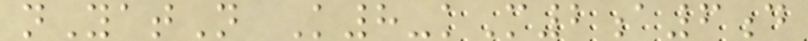nYatN K8-kM2a6d
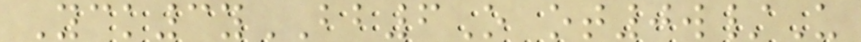Yck3yBB6O ot0w/U
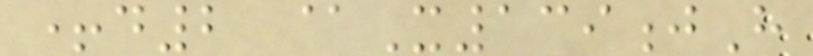+d2 @X139jH
